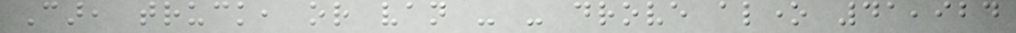Car, truck, or van - - drove alone 41,924
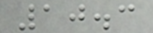10.3
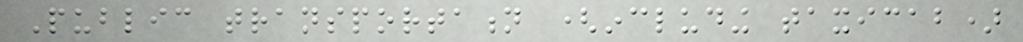Public transportation (including taxicab)
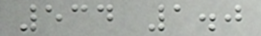534 1.0
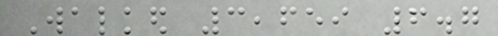Walked 3,659 6.7
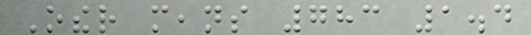Other means 783 1.4
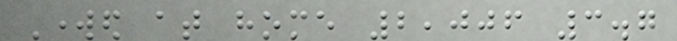Worked at home 2,006 3.7
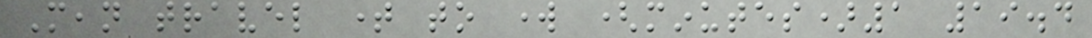Mean travel time to work (minutes)1 19.4
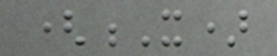(X)
